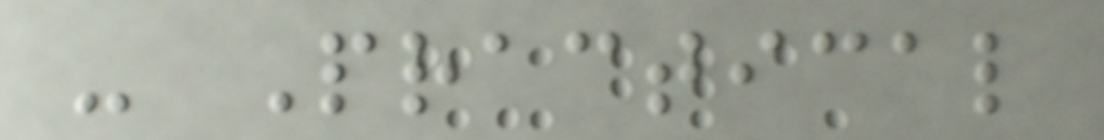- Practical
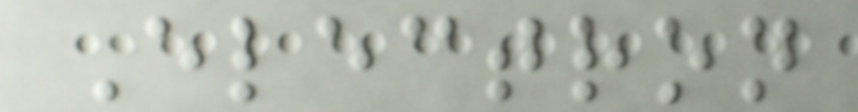Electron
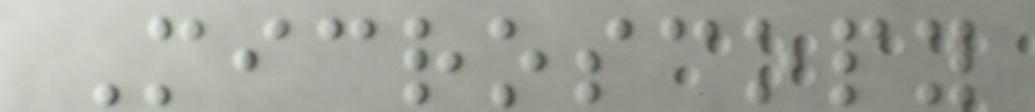Microscopy
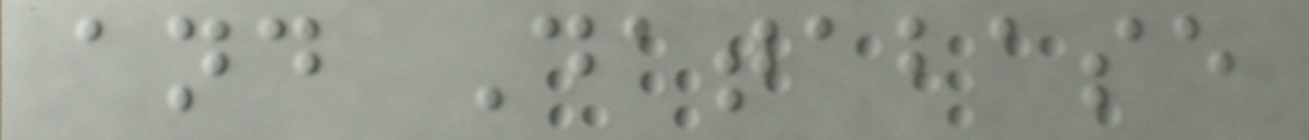and Database
